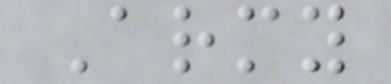Army
